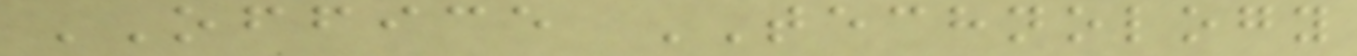OFFICE TECHNOLOGY
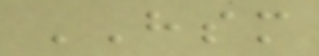HSM
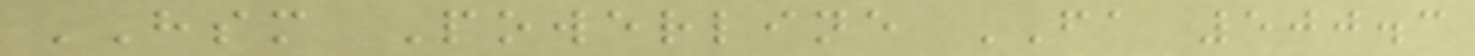HSM Powerline FA 500.3
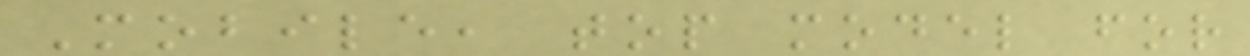Mobile, top model for
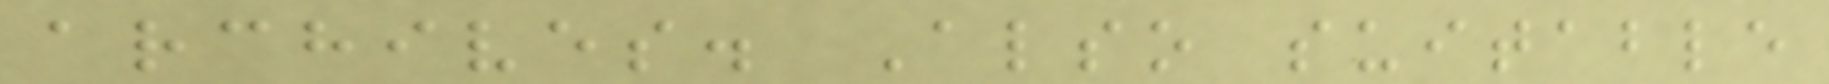archives. Also suitable
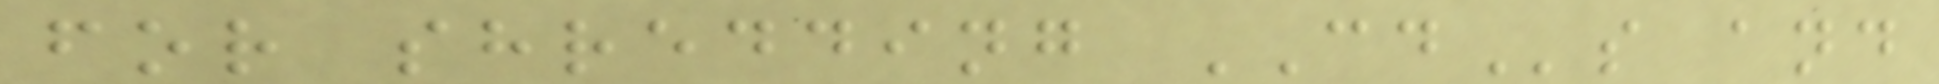for shredding CDs and
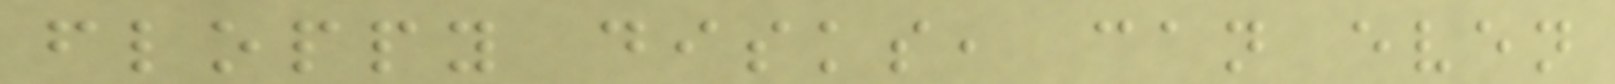floppy disks, can even
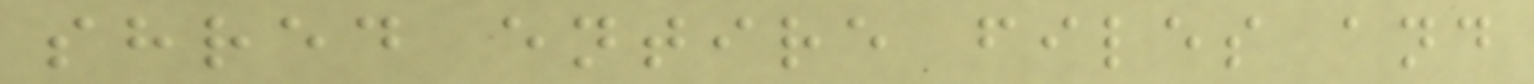shred entire files and
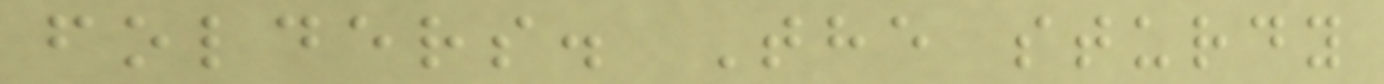folders. The sturdy
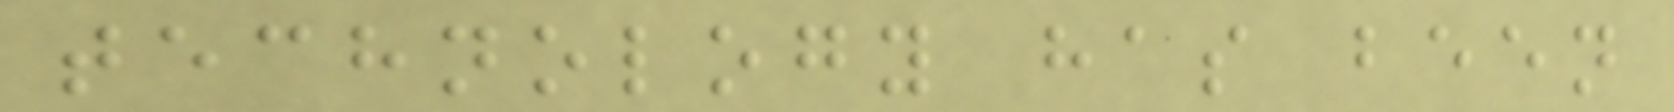technology has been
